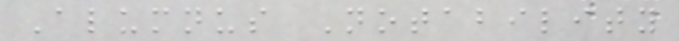Alumnus Notability
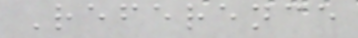Reference
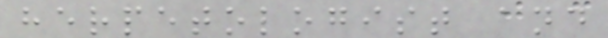herpetologist and
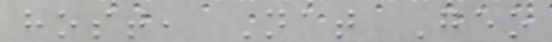host, Nat Geo
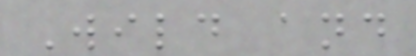Wild and
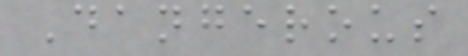Dangerous
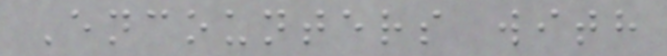Encounters with
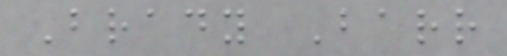Brady Barr
